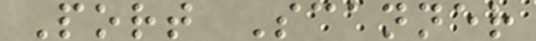Port Scanner
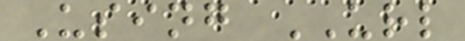Using URL
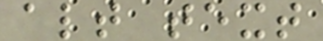alt text
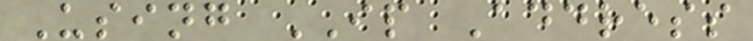Using IP Address
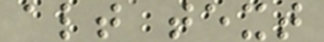alt text
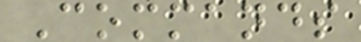Commands
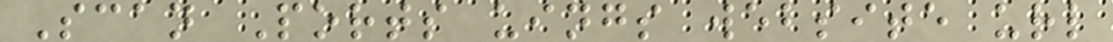Scan Ports uings website url
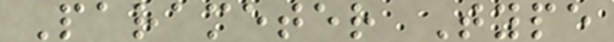Parameter Type
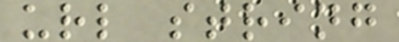url string
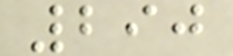290
